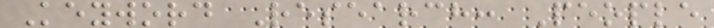Keyword Research: People
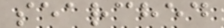searched
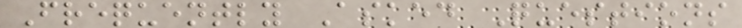Frequently Asked Questions
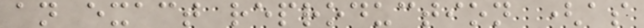an exact reproduction (as
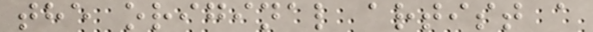the original artist a
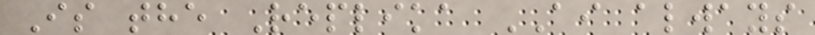Is the Replika AI always
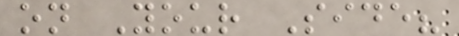on Your Side?
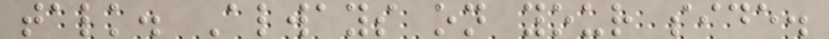talk. Always on your side.
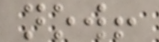now!
